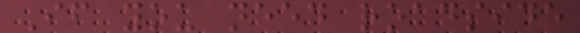If you need roadside
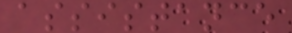assistance
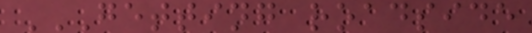GETTING ROADSIDE
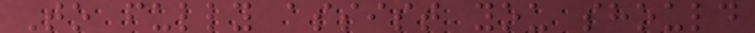To fully assist you should
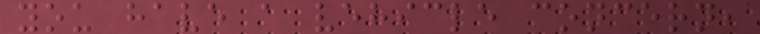you have a vehicle concern,
